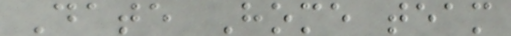Date Home team
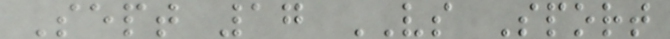Sept 17 VS Sport
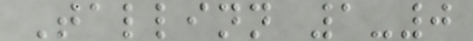Tallinn 1-0
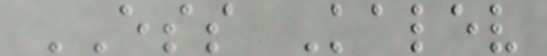ESS Kalev
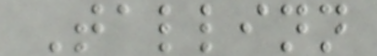Tallinn
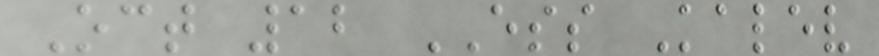Oct 12 ESS Kalev
